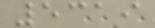5319
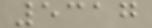5317
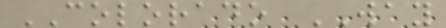COLORADO WAY
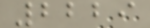2229
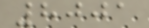8001
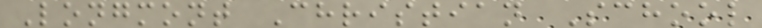Longmont Christian School
